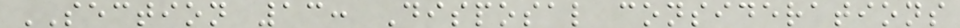SECTION 13: Disposal considerations
